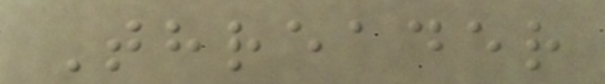Threader
